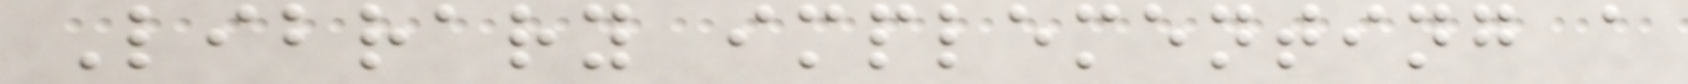Library implementing a
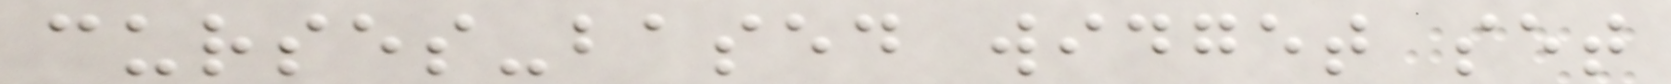curses-based widget set
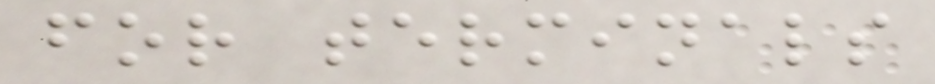for terminals
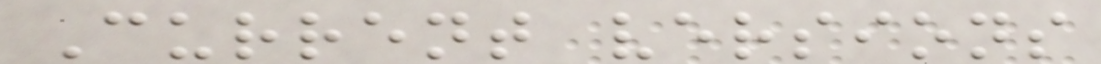Current versions
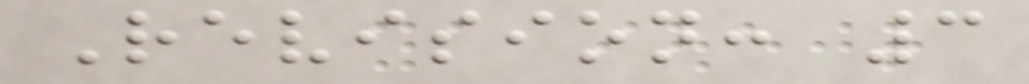Revision: 3
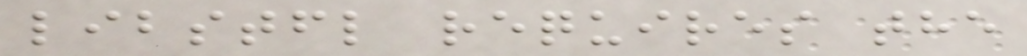libstfl requires the
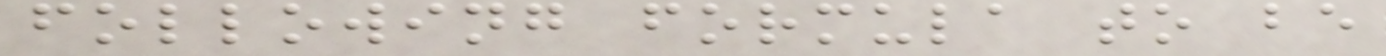following formula to be
